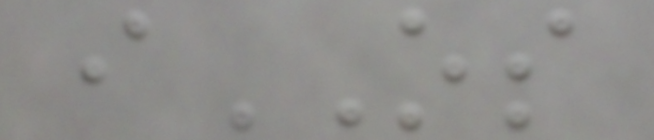iOS
